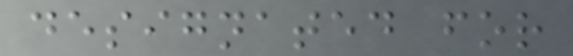designated for
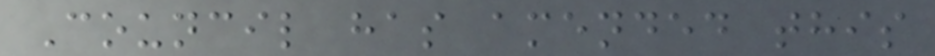Council has amended this
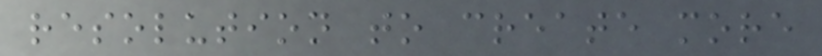resolution to create more
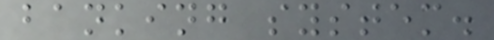banking system.
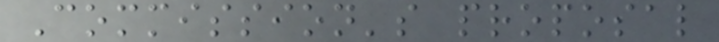Commission's proposal
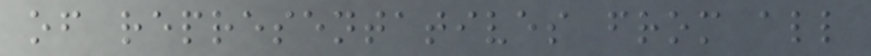of representatives from all
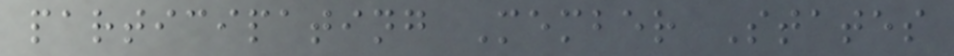participating Member States
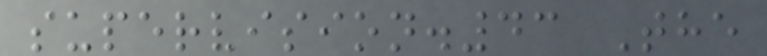supervision.43 The
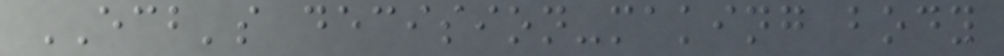ECB's decision-making body
